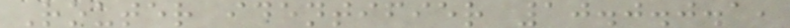Router identifier 10.0.0.1,
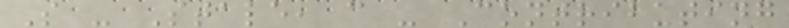S - Stale, c - Contributing
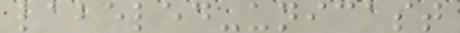labeled-unicast
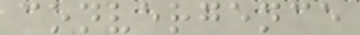convergence
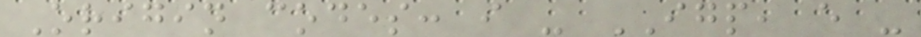Origin codes: i - IGP, e -
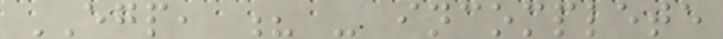EGP, ? - incomplete
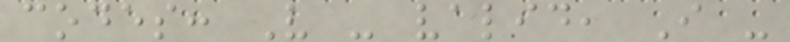codes: V - valid, I -
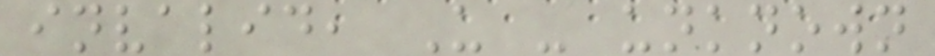invalid, U - unknown
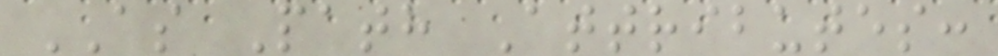AS Path Attributes:
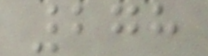278
